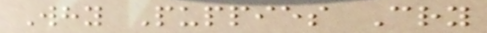Why Puppies Cry
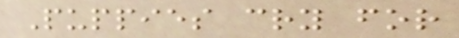Puppies cry for
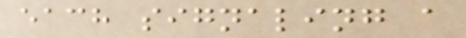each signaling a
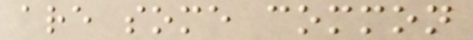are some common
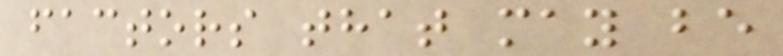factors that may be
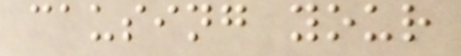causing your
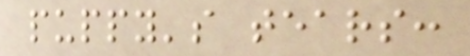puppy's tears:
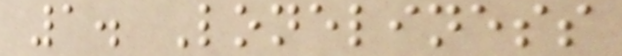1. Loneliness
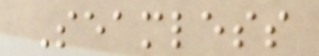Seamless
